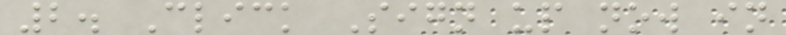2. Click Sign up now in
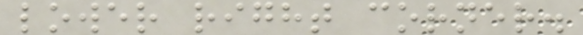lower right corner.
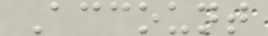Account
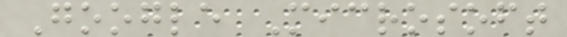Google Microsoft
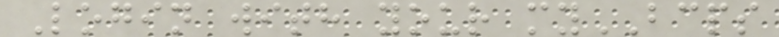Login with your myBCPS
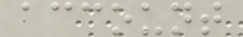account
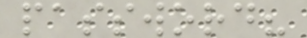password?
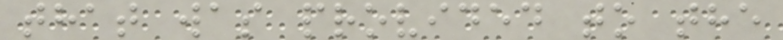that was provided to the
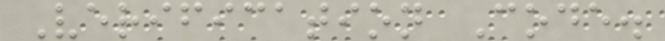Verification Code.
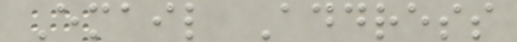Email Address
